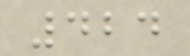424
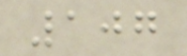107
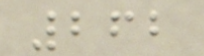262
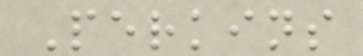Perkins
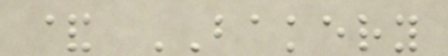& BAKERY
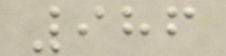986
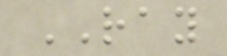RAY
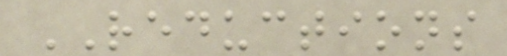REDUCTIONS
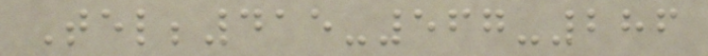Tel;415-567-286
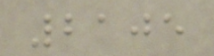2105
